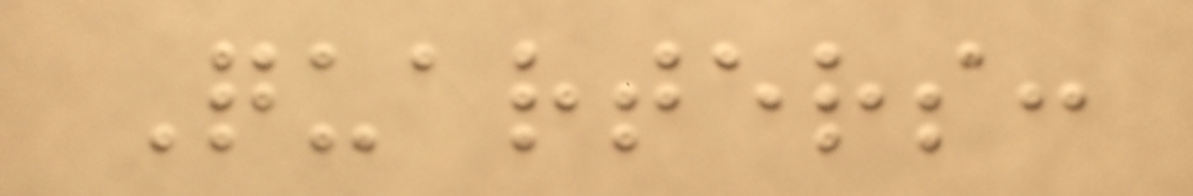Quarters:
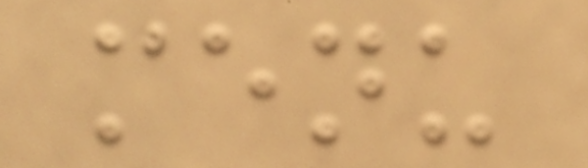menu
